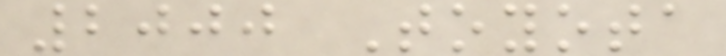2000 Toyota
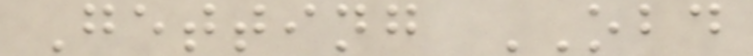Getting OBD
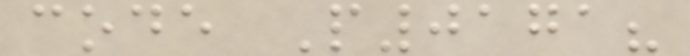code P0171?
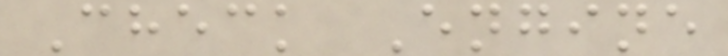Check Engine
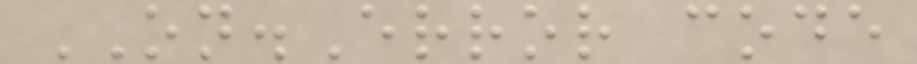ON.Error code
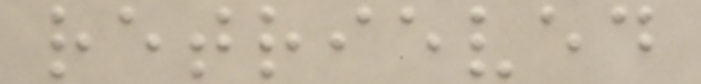retrieved
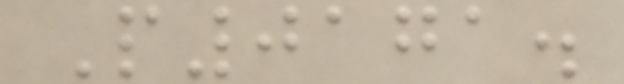P0171.
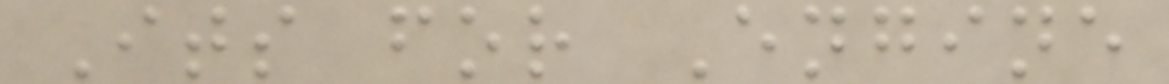Its for Engine
